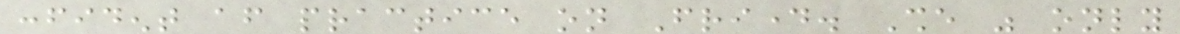confident after practice on Friday. She was only
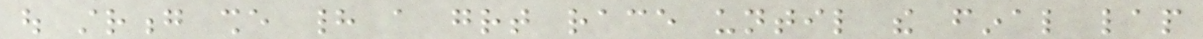out strong she had a great race until the final lap
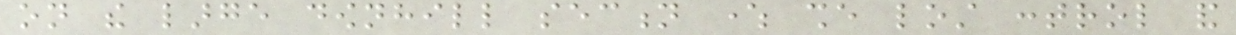on the large downhill section where she lost control and
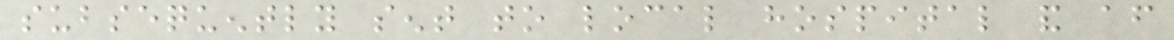subsequently sent to local hospital and after
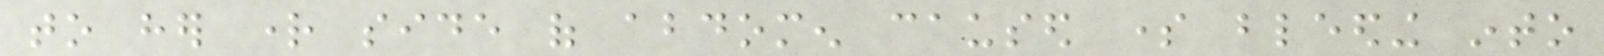to her right side of abdomen caused some bleeding into
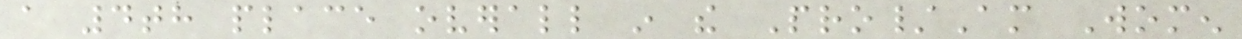a 4th place overall in the Pro/Am Women
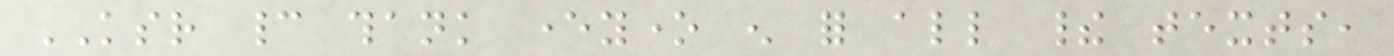KSR cannot thank everyone enough for all their texts,
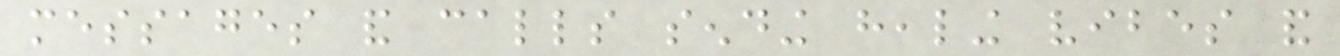messages and calls sending healing vibes and
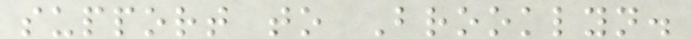support to Brooklyn.
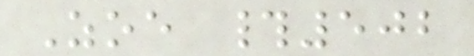Zoe #502
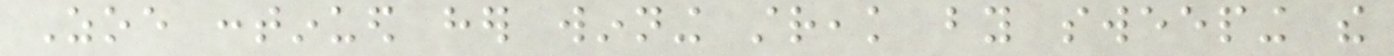Zoe continued her winning streak by sweeping the
